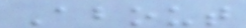About
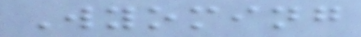Wyoming
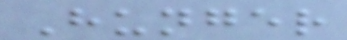Hunger
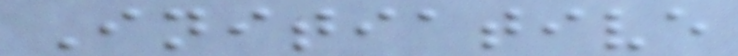Initiative
